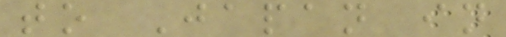to Japan in
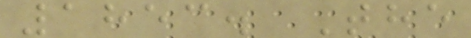1853. The
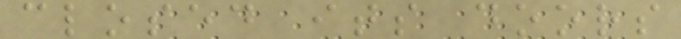closed its doors
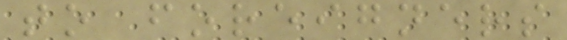to foreigners
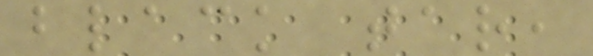black tar,
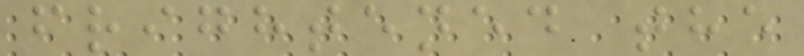frightened the
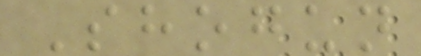Shogun
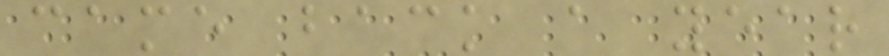came back a year
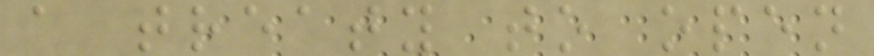a treaty to open
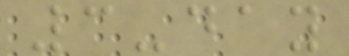3-day
